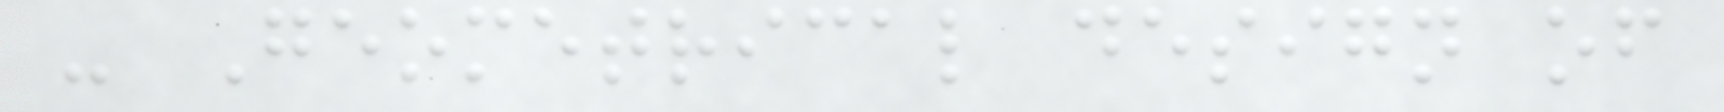- Geometrical design of
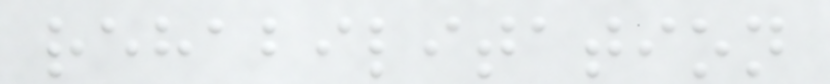rehabilitation
